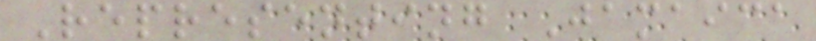Representing Jamaica
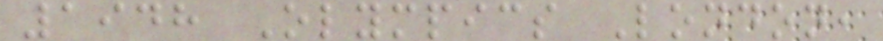1948 Olympics London,
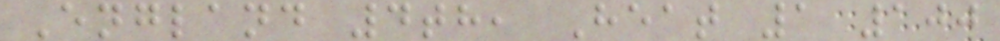England 4th, Heat 1 100
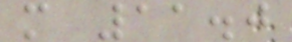m 11.0
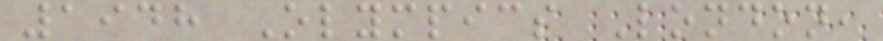1948 Olympics London,
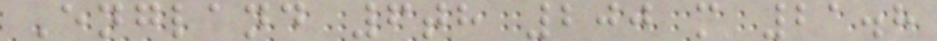England 6th 200 m 21.8
